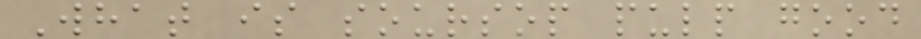What is soursop pulp good
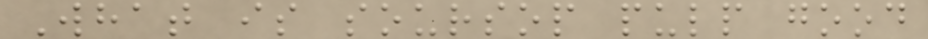What is soursop pulp good
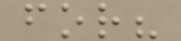for?
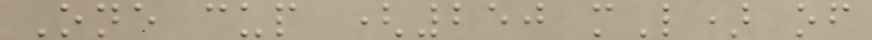One cup (250 mL) of
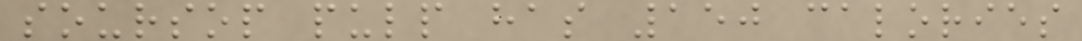soursop pulp has 150 calories
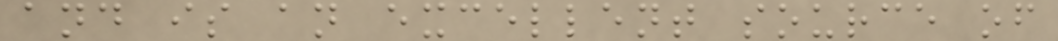and is an excellent source of
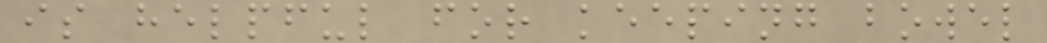is helpful for keeping bowel
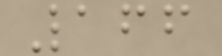166
